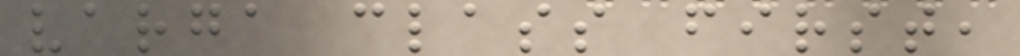varga class first,
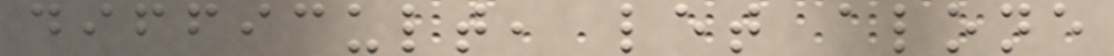difficult, let alone
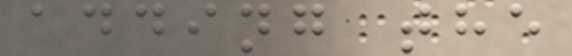adding the
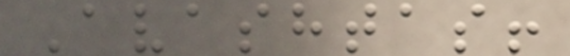Avashtas!
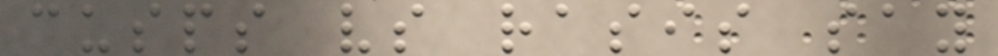cusps vs rasis say
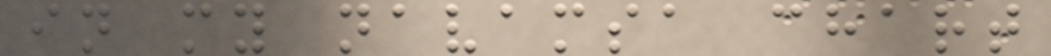in my navamsa chart
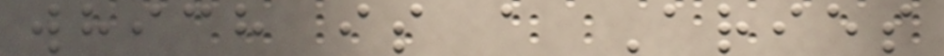which is a Aries
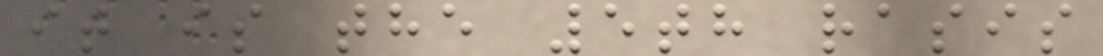it is the 5th rasis
